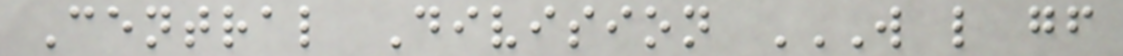Central Division W L GF
